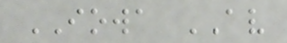IOWA AV
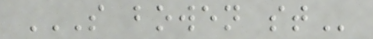S BOWEN ST
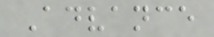Advance
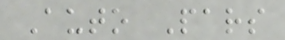Auto Pars
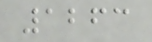1263
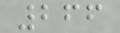266
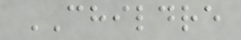CHILDRE
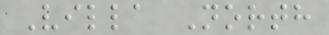Villa North
